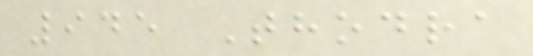945 Thodra
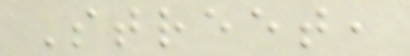Street,
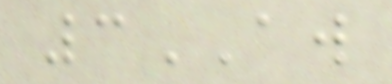3AW
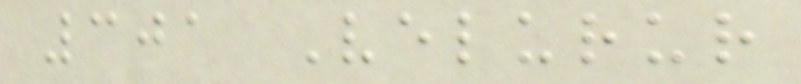301 Velurur
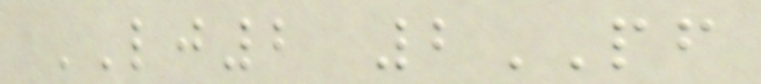LJ2 2PF
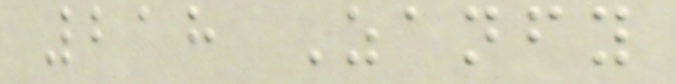218 Zanfy
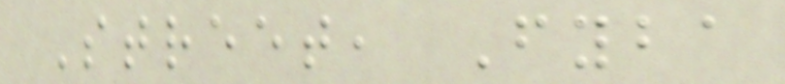Street, Fyba
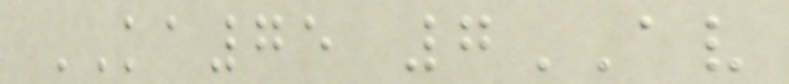KA75 7AV
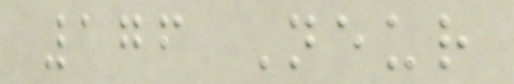176 Neur
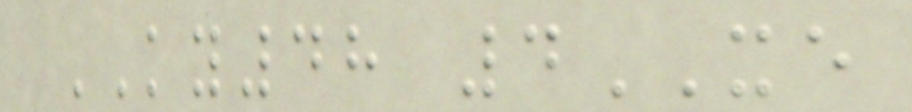KY48 4XE
